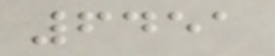6451
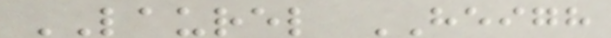LAUREL HEIGH
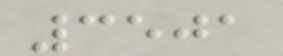3501
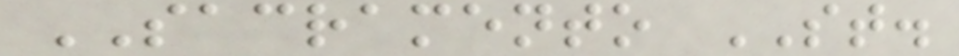SACRAMENTO ST.
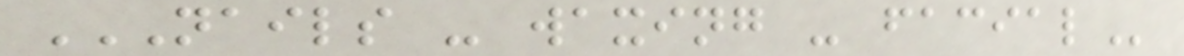NAILS - WAXING - FACIAL
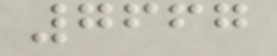7667
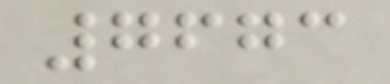7673
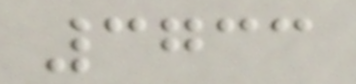3733
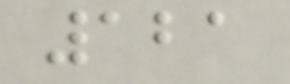121
